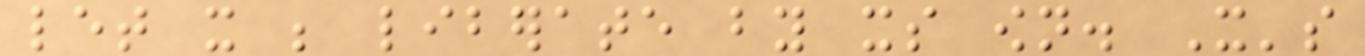let it be liberate by its own. It's
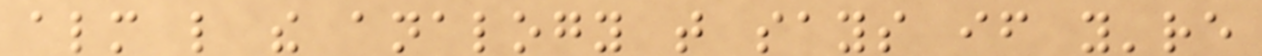almost like the analogy that says if you're
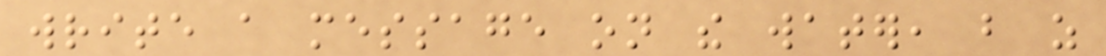write a message on the water, but as
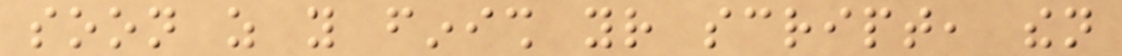soon as you finish your script, then
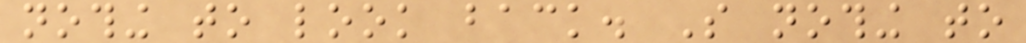nothing to look back. So nothing to
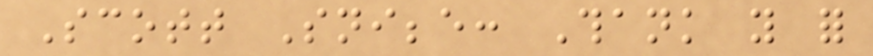Scott Snibbe: Thank you for
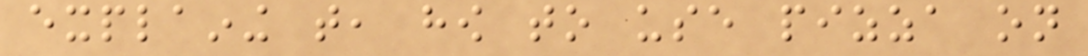explaining that, how to use pizza on
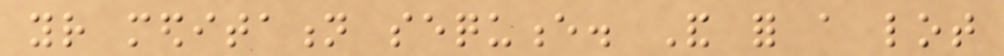your meditation sequence. And for a lot
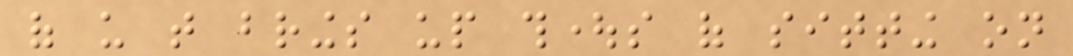of us that brings up thoughts of sitting on
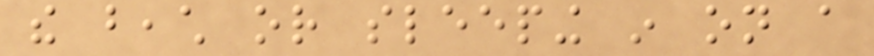the beach or sleeping in on a
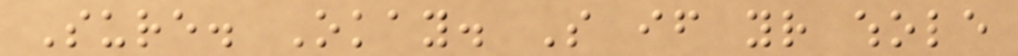Sure. Okay. So if your whole
